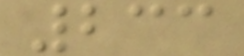233
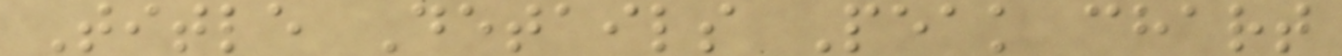Title Details Peak chart
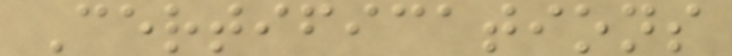Certifications
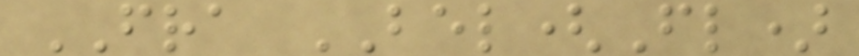FRA BEL(Fl)
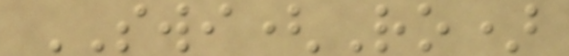SWI(Ro)
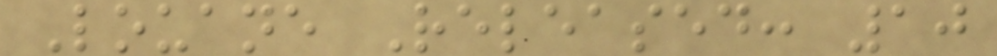Louane Released: 10
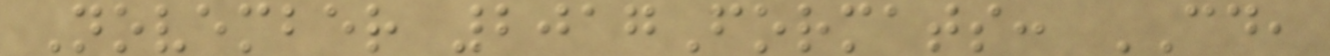November 2017Formats: CD,
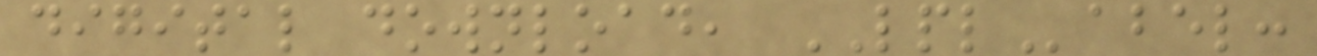digital download, LPLabel:
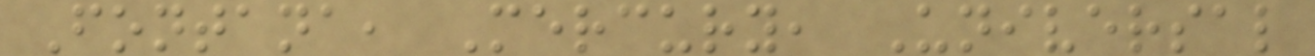Fontana, Mercury, Universal
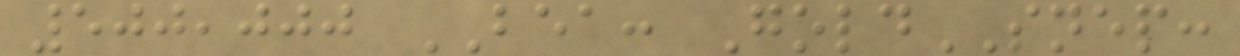500,000 BEA: GoldSNEP:
